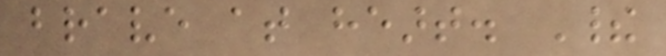brave at heart. Their
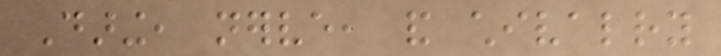Daring, nerve, and chivalry
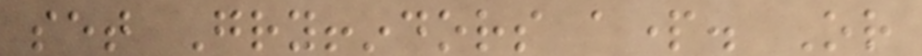set Gryffindors apart. Or
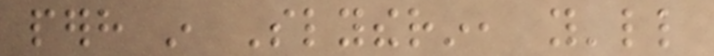perhaps in Slytherin, you'll
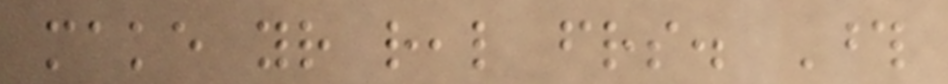make your real friends. Those
